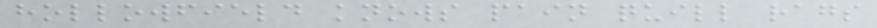hollowfield knows pain quill rags
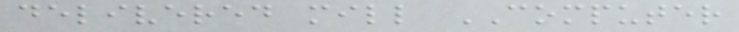delivered mill COMPUTER
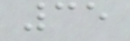35
